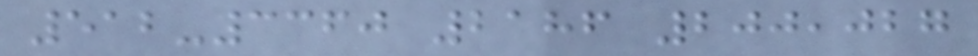512-3360 2186 200,027
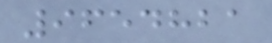9654821
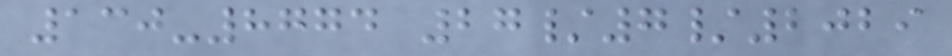130-8774 27/7/2029
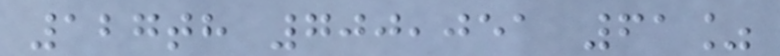127th 700,051 61%
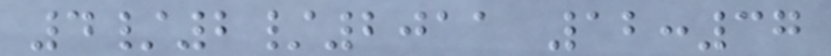4/2/2011 12:37
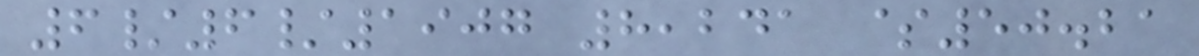6/6/1907 8,241 $50.21
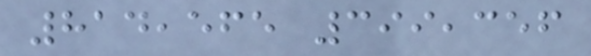814,565 399,356
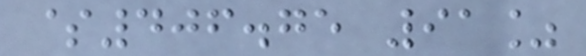$406.75 91%
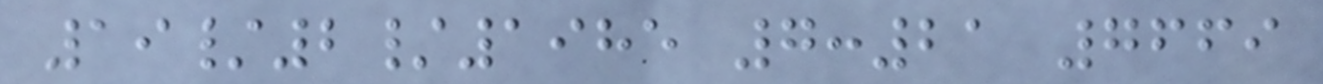19/2/1985 7:21 7669
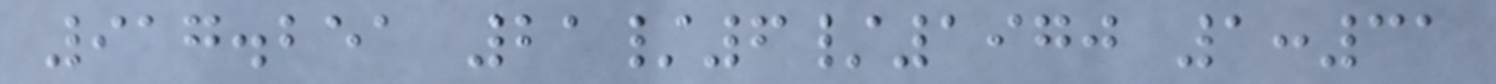917.251 21/6/1970 1:31
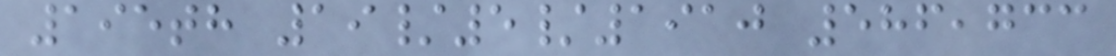195th 19/5/1910 586,733
